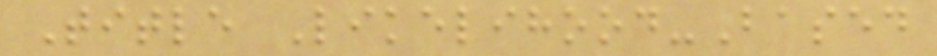Title Likelihood-Based
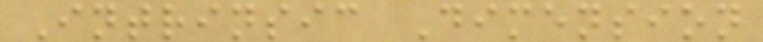Intrinsic Dimension
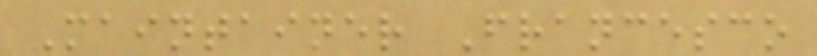Maintainer Francesco
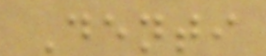Denti
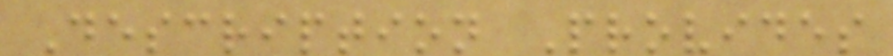Description Provides
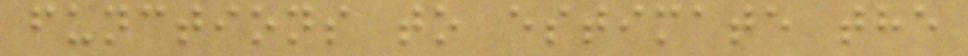functions to estimate the
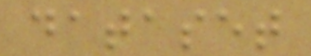dataset
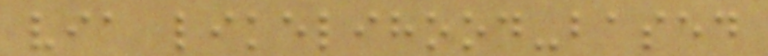via likelihood-based
